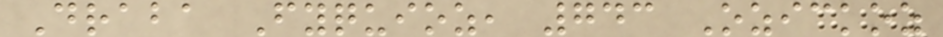Draba Fyquioz, 743 Ozickoz
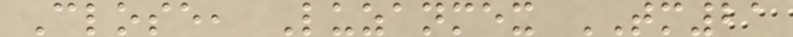Close, Luzanmex TM21
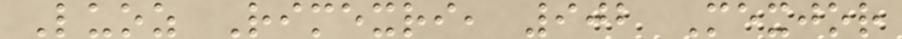Luoz Rimexri, 902 Mexjor
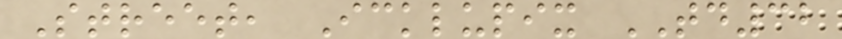Street, Icklupix TD32
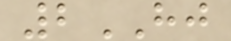2HJ
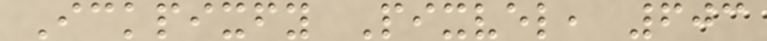Ickpixfy Pixvel, 603
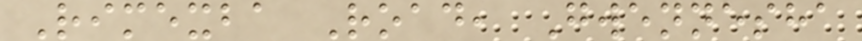Rimexba Road, Gwennesha
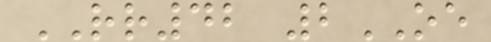RR42 2OE
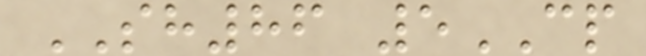SH86 5CP
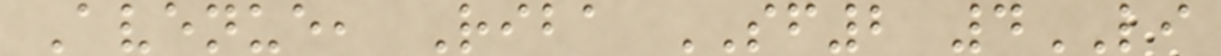Avenue, Riba SF2 4LI
